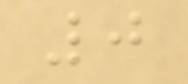0
